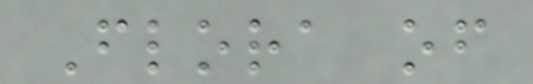Flora of
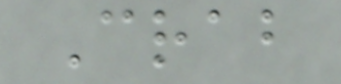Crab
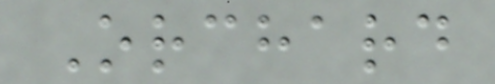Orchard
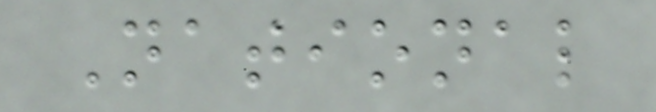National
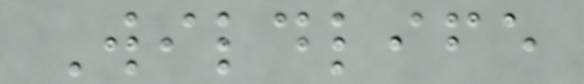Wildlife
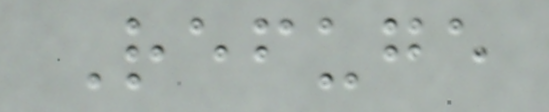Refuge
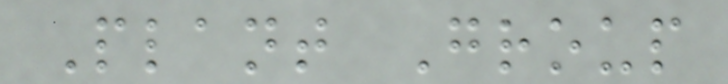Plant Group
